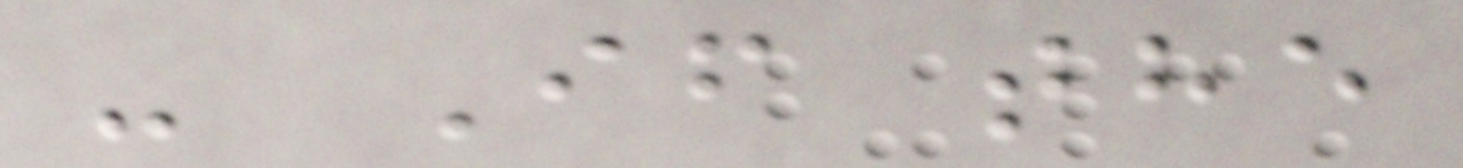- If the
